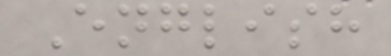English
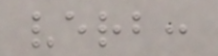verb:
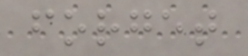forget
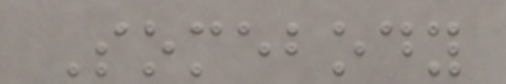Somebody
